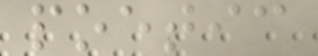poetic
